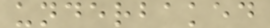underbaked
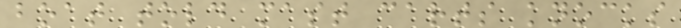boat told mast carts knocks
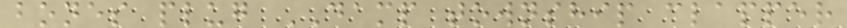bones plug DAMP township clapper
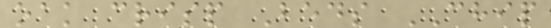oak crisp Beds CHIP
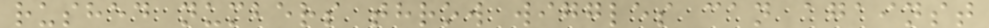rushed numbers throw wiggles can against
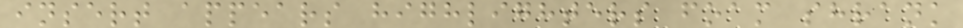insert appears highlighters foam shrank
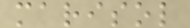marisol
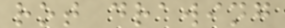rot drawing
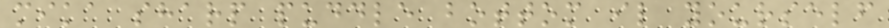mika sharp puddle bottom il yourself
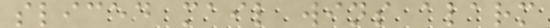sliced mail wins alarm
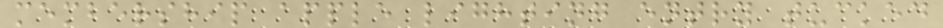membership apple lighting entry tucked
